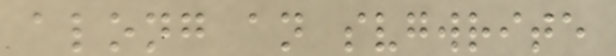along an svgwrite
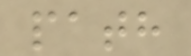path
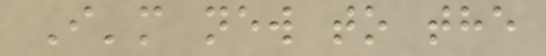I'm new to the
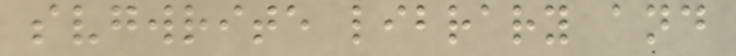svgwrite library and
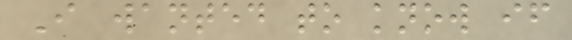I wanted to know if
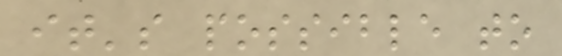it's possible to
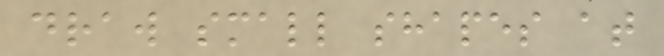draw small shapes at
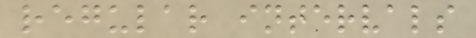regular intervals
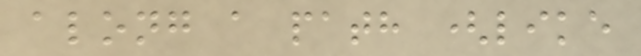along a path (like
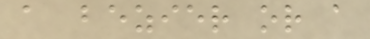a bezier or a
